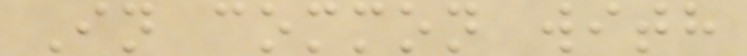In common with
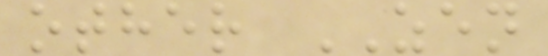other ZEN
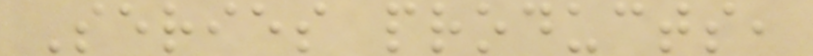Series products,
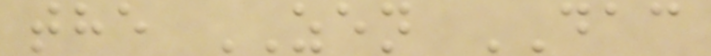the ZEN DAC
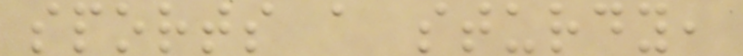sports a sturdy,
